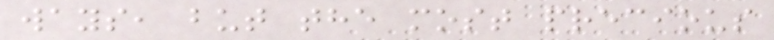ways, but the most precious
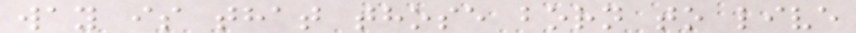way is that those born to live
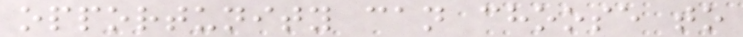opportunity can choose to
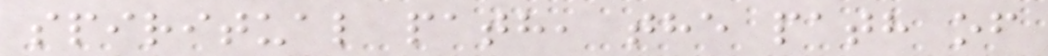spiritual path, the path of
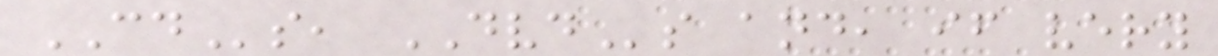CDs, DVDs and, if very
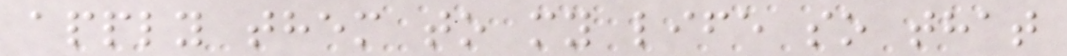apply them to my life so that
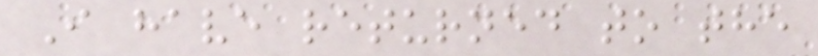I have returned to the
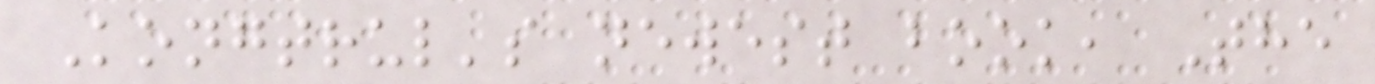Kongtrul's newest book, The
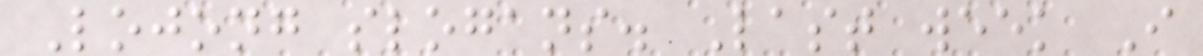Lojong slogans. Last week I
